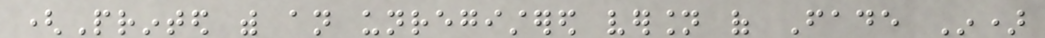(Printed with an unregistered version of Fade In)
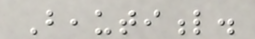Beautiful.
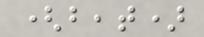(beat)
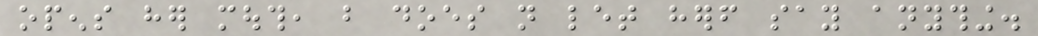opens her mouth, but does not let herself say anything.
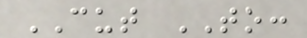CUT TO:
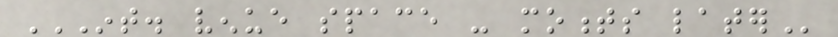INT. VENUE SPACE - MOMENTS LATER
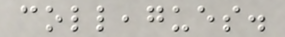colleagues.
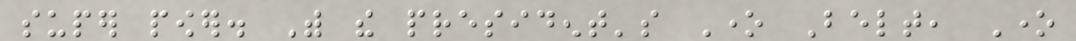super power. With the president's One Belt, One
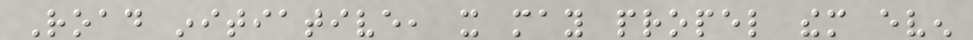Road initiative, it may propel them even
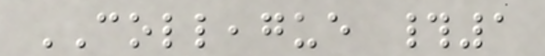COLLEAGUE #1
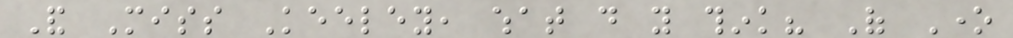And Miss Keeley, what do you think? Of One
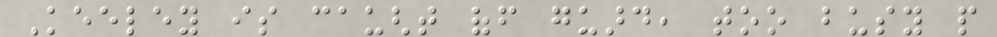Keeley is caught off guard, too busy people
